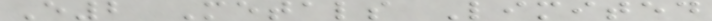E2 Metals Limited
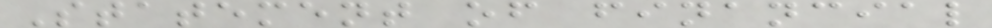Statement of financial
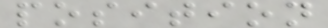position
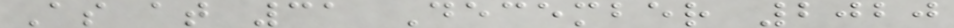As at 31 December 2020
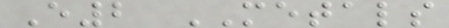E2 METALS
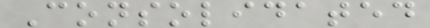Consolidated
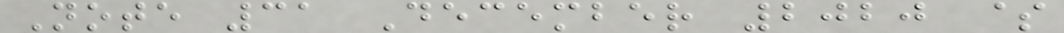Note 31 December 2020 $
